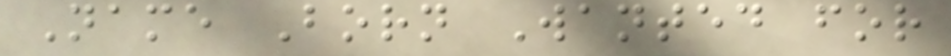Name Born Wanted for
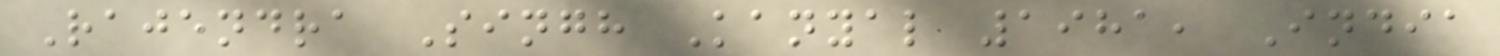Rajendra Singh Kanyal 1981, India
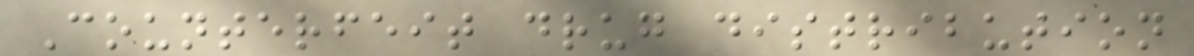Counterfeit drug distribution
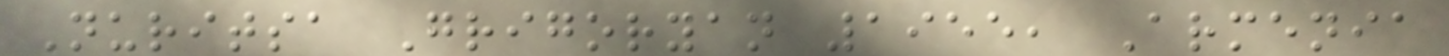Nuritsa Grigoryan 1955, Armenia
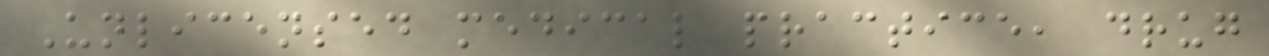Unlicensed medical practice, drug
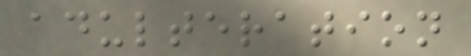adulteration
